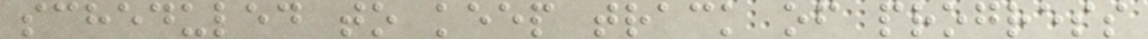scheduled to keep track of progress
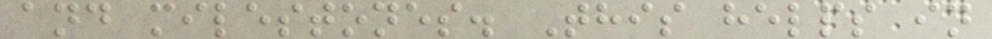and milestones. This helps in
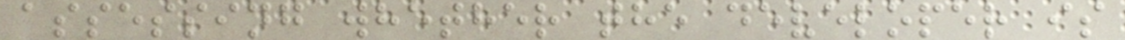assessing whether the developer is
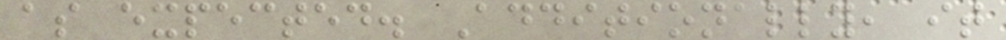as expected. Additionally, it
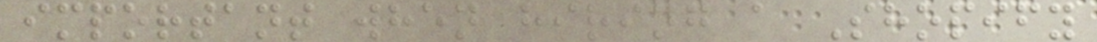important when hiring a Shopify
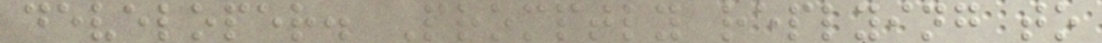developer. Promptly replying to
